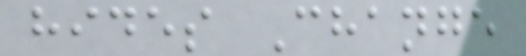hides Change
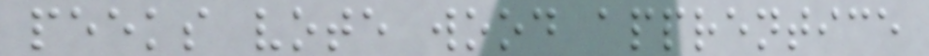peeks vote wood apprentice
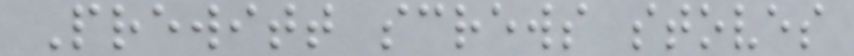Prewitt screws stoves
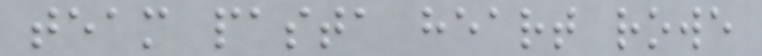team pasta heart rowe
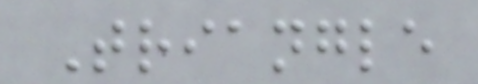Triangle
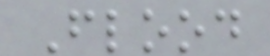Flood
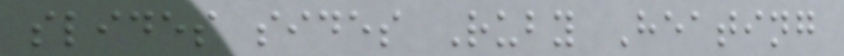slides sides Ruby Heating
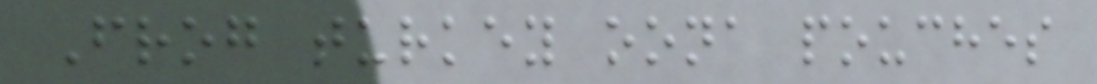Frog turkey oona pouches
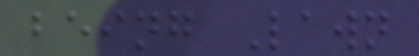being Lawn
